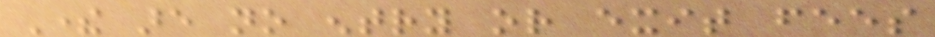There are no entry or exit fees
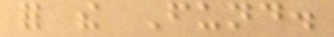for the Fund.
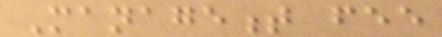Management fee
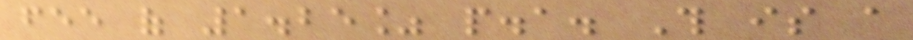fee of 1.25% p.a. This is a
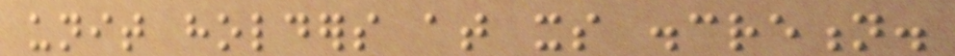unit holders at its discretion.
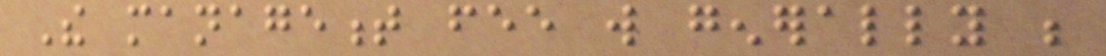The management fee will generally be
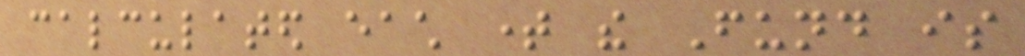calculated each time the Fund is
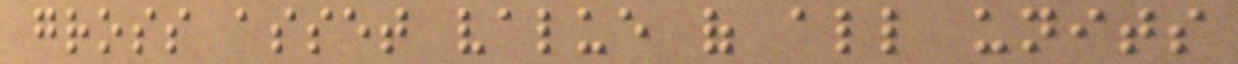gross asset value of all units
